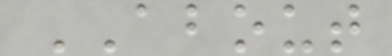ABOUT
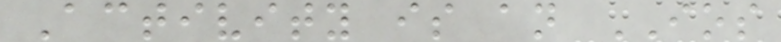Activity is an IOS
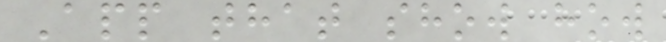App that show how
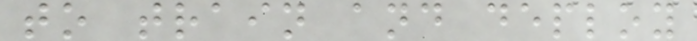to train and deploy
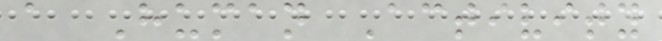a Human Activity
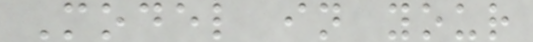Model in your
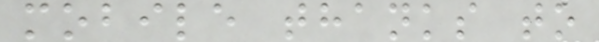mobile thanks to
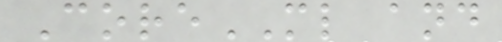CoreML and
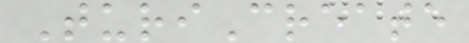TuriCreate
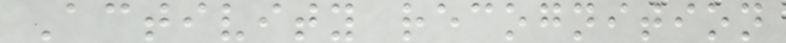Activity recognition
